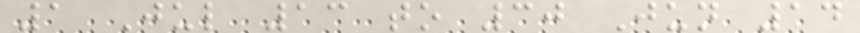1 Jul 13 to 30 Jun 14
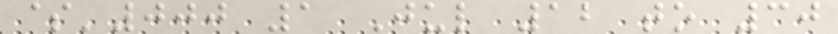$'000 1 Jul 12 to 30
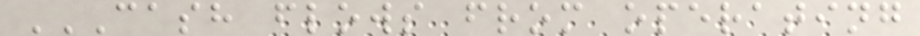CASH FLOWS FROM OPERATING
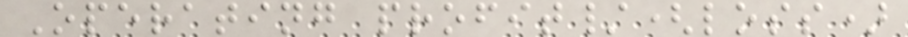Operating profit/(loss)
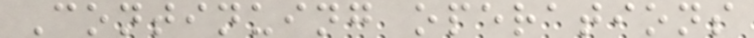Continuing operations
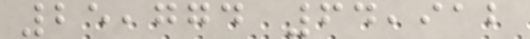25,774 64,912
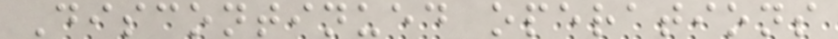Discontinued operations
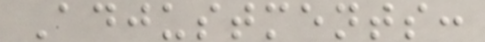Adjustments:
